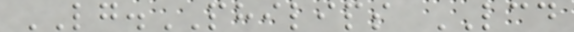LG.PHILIPS LCD
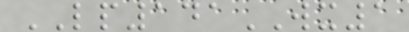LP141WX1
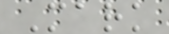Mark
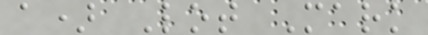a) Lot Mark
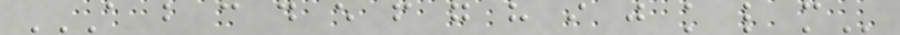A B C D E F G H I J K L M
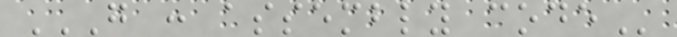G : ASSEMBLY CODE
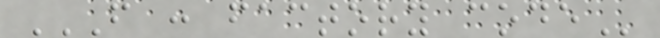F : FACTORY CODE
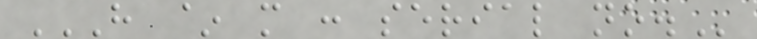H ~ M : SERIAL NO.
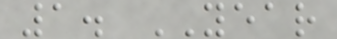1. YEAR
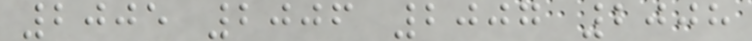2005 2006 2007 2008
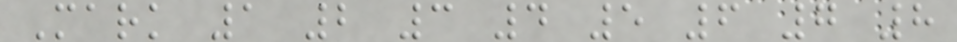Mark 1 2 3 4 5 6 7 8
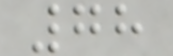78
